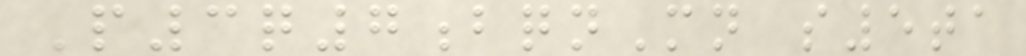P3q7bqnMn s5ta
